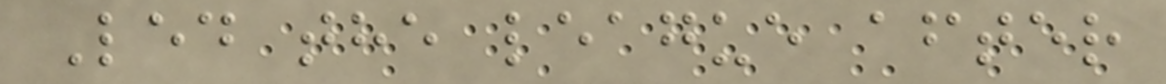Led the league after
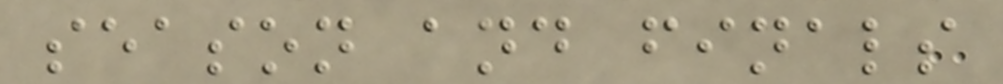season and finals
